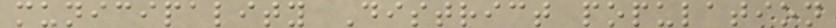municipality District population
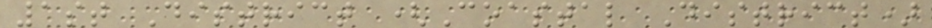1st District (Coastal District)
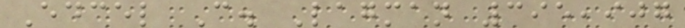Edcel C. Lagman 395,907
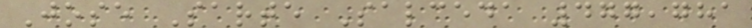Jose Sarte Salceda 477,781
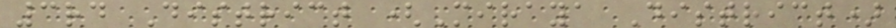3rd District (Miraya District)
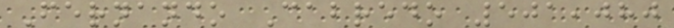Fernando Cabredo 501,080
